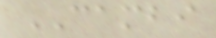CAMBI
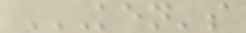KEN'S
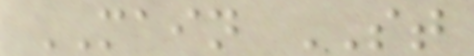MAIN ST
